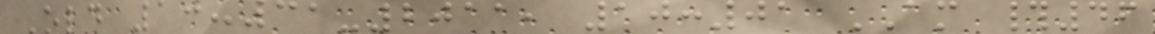Old 10-31-2011, 10:01 AM #46
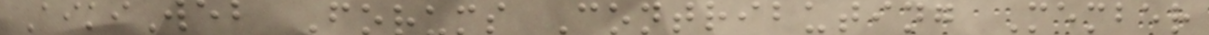AikiWeb Forums Contributing Member
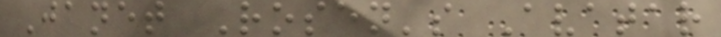Janet Rosen's Avatar
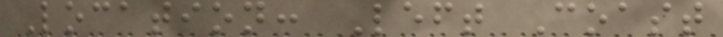Location: Left Coast
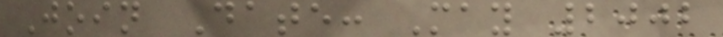Join Date: May 2002
